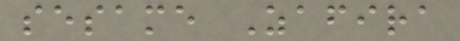sesame Zafira
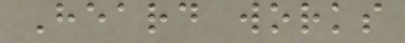Heard works
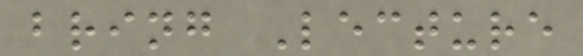bring Lecture
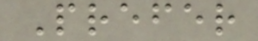Prefer
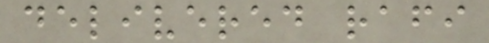delivered rafi
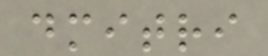dmitri
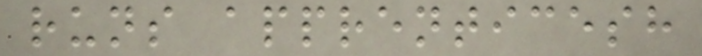runs apprenticesh
